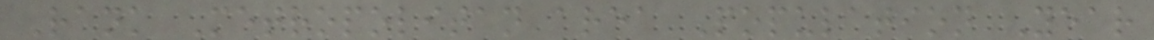Rank Metropolitan area Population Year
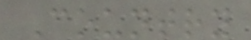Country
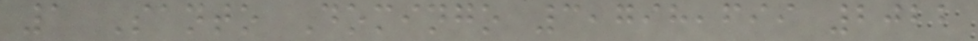1 Santo Domingo 3,798,699 2022
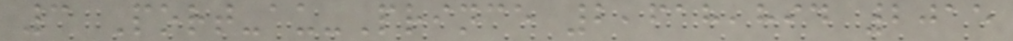3 Port-au-Prince 2,618,894 2015
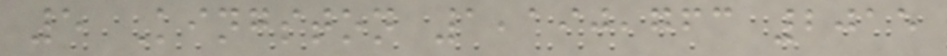5 Kingston 1,190,763 2015
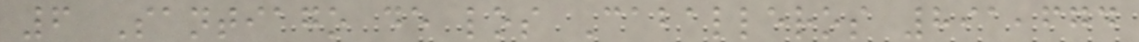6 Santiago de los Caballeros 891,674
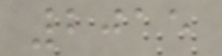2015
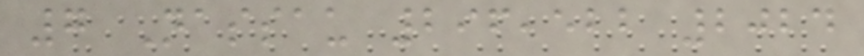7 Nassau 296,522 2024
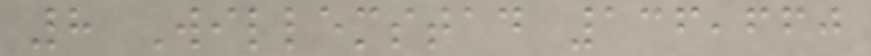8 Willemstad 136,660
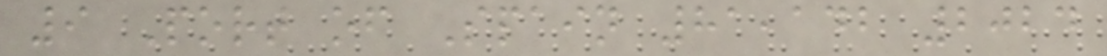9 Port of Spain 81,142 2024
